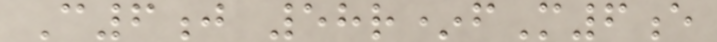C6j 58r*fM6e
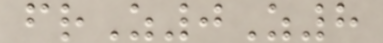frZ0Z8
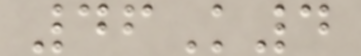46K4
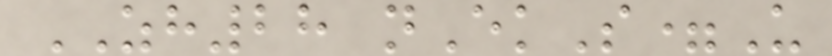ZH28 nEkS=U
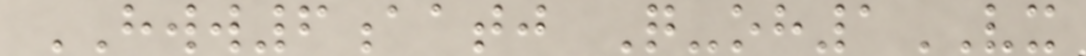HWW6aatj Q-oh1VX
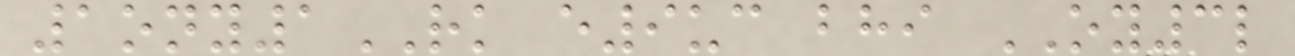1ony1RK e9uc bhi OY3l
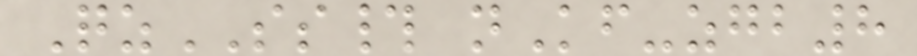QzSS# nKf-zgb8
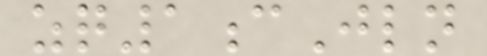zq1cJln
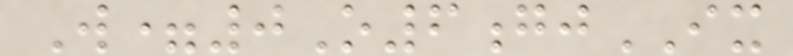W=0O6gjIX
